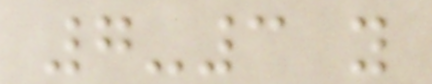7-3 y
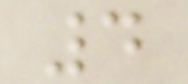4
